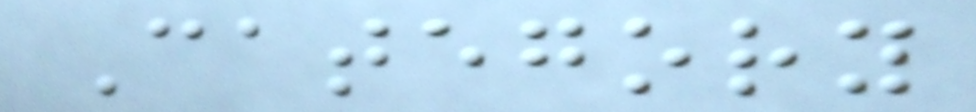Category
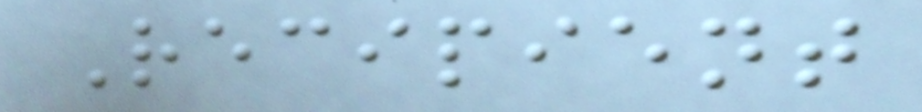Recipient
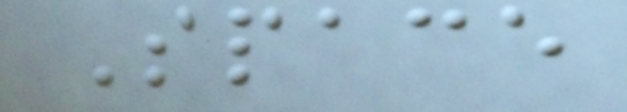Space
